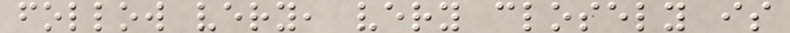follow very, very closely is
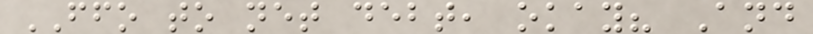FFO to net debt, okay? And
